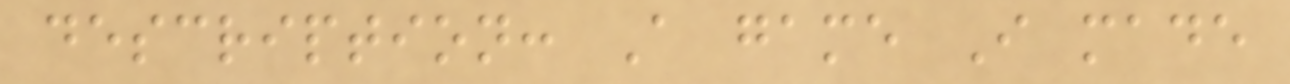description: A game I made
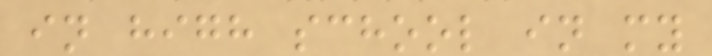in high school in my
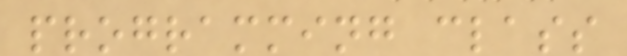programming class
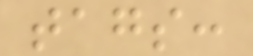tags:
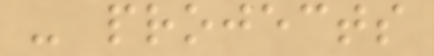- projects
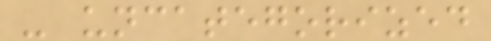- uncategorized
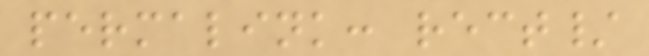permalink: rect/
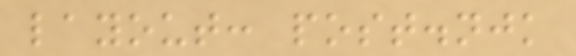layout: post.njk
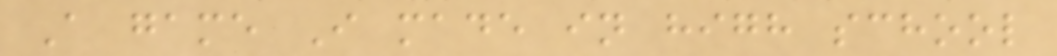A game I made in high school
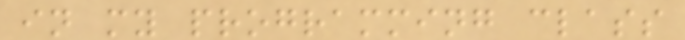in my programming class
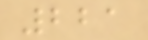221
